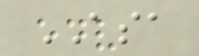ASA
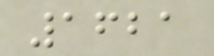1621
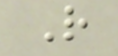R
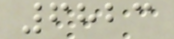6823
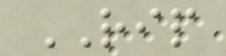RIP
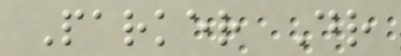Parker Dr
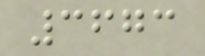3673
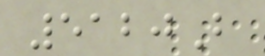5120B
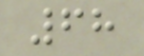68
